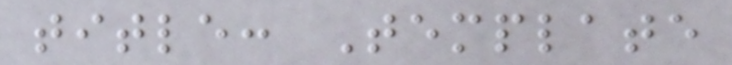title: Template
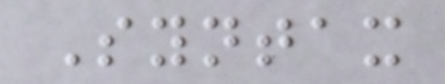Syntax
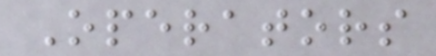Operators
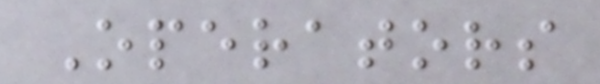Operators
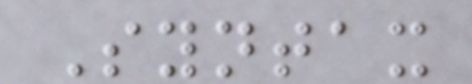Syntax
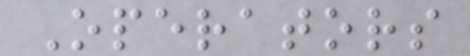Operators
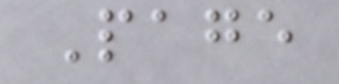Page
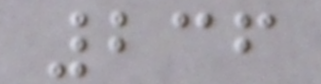236
